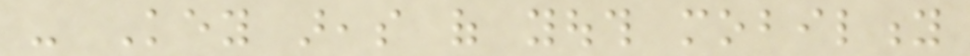- Key areas of youth mobility
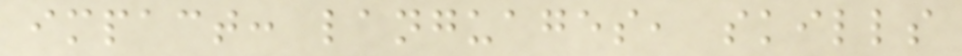impact: languages, skills
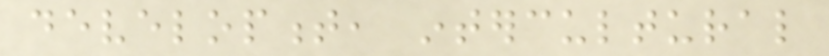development, intercultural
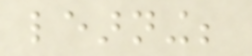learning;
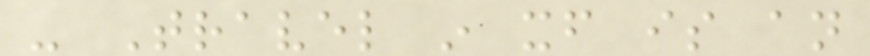- Travel in itself is an
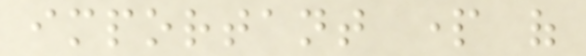important part of
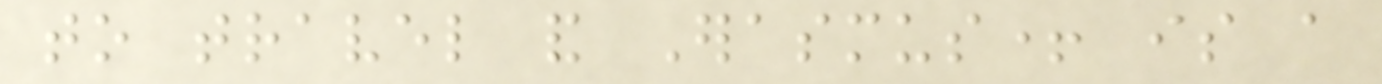to travel and Erasmus+ is a
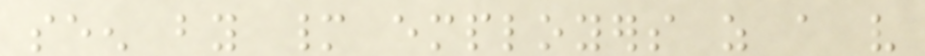seen by many employers as a very
